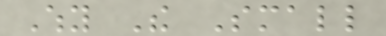Why The Small
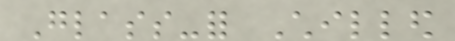Glass-for Chilled
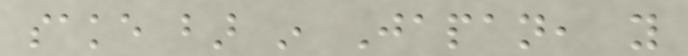sake bar in Japan, you
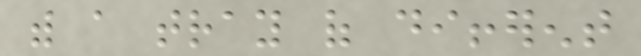with a tray of different
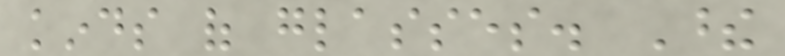kinds of glasses. These
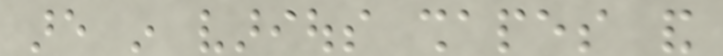are in various shapes and
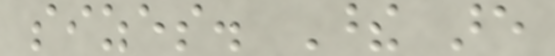sizes. These are
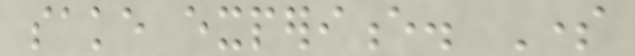sake experience. Some
